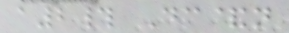a2# Dc&n
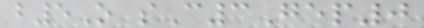b5O sC3Gep0
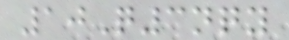10Q3nqy
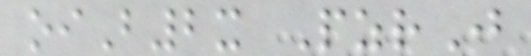oiB2x PzrJ
